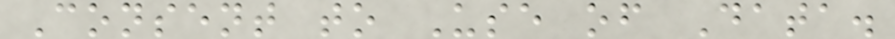Consent to Use of Data.
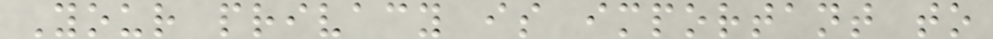Your privacy is important to
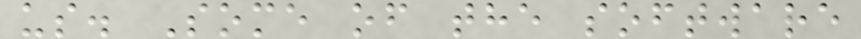us. Some of the software
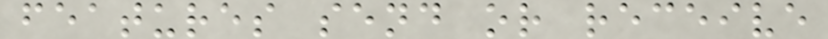features send or receive
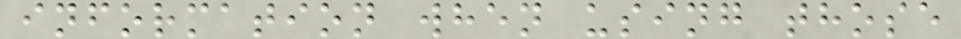information when using those
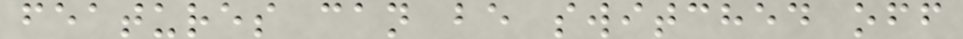features can be switched off
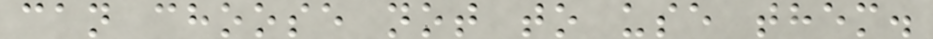can choose not to use them.
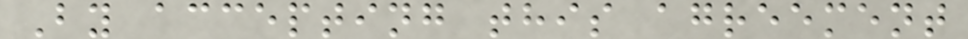By accepting this agreement
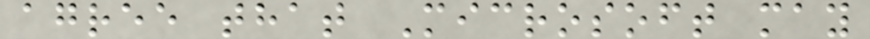agree that Microsoft may
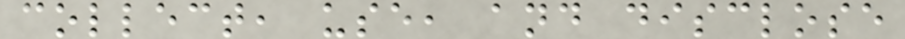collect, use, and disclose
